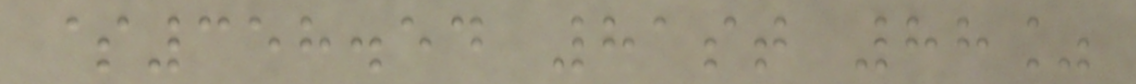$358.54 81st 88%
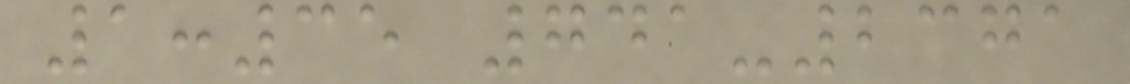1:35 741-2371
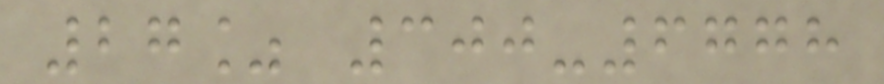27% 300-6778
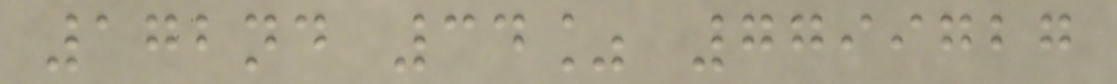172nd 34% 7799727
